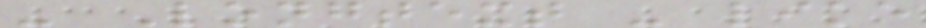- Longtext - like
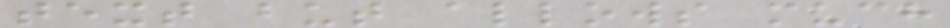text but allows much
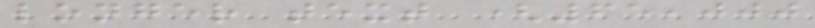longer text (65,000
